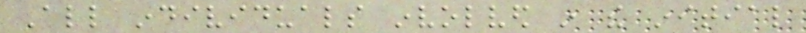All individuals involved in the initial
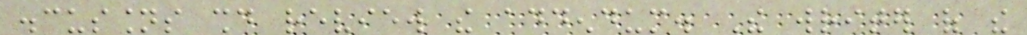discussions should review the addendum. The writer of the
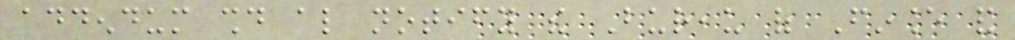addendum should also notify the Bureau of Finance and
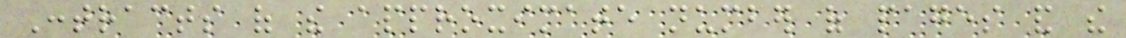Contracts of the approximate number of pages and the
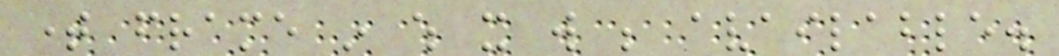time frame in which it will be available.
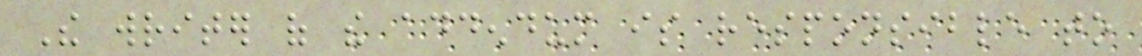The writer of the addendum is responsible to
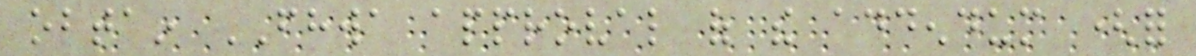obtain FHWA approval of the addendum (for
